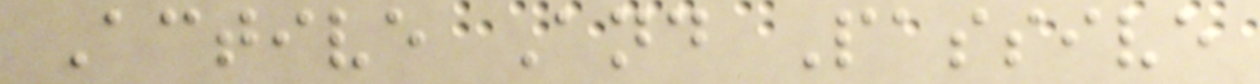Active And Passive
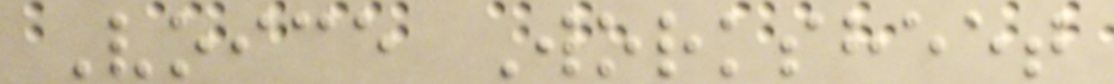Voice Worksheet
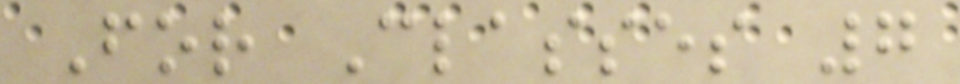For Classes 7
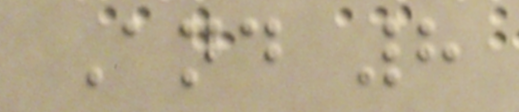And 8
